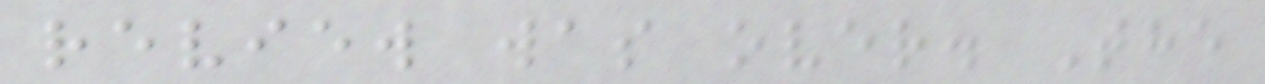review was over. The
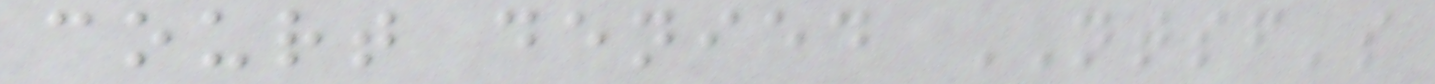court denied NTSF's
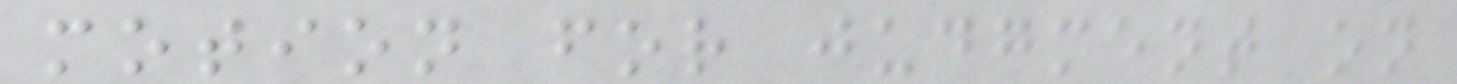motion for judgment on
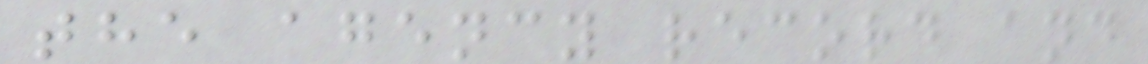the agency record and
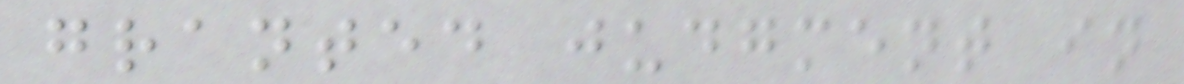granted judgment in
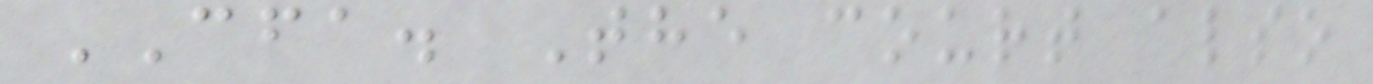CFA. The court also
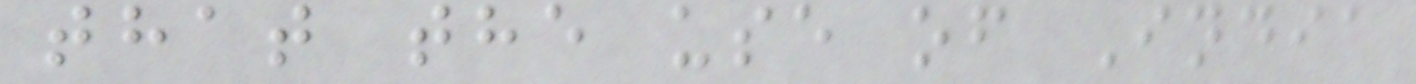that the use of India
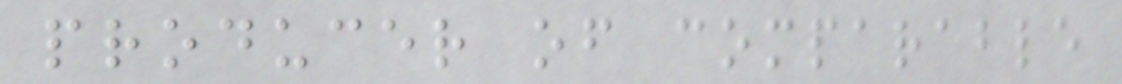producer of comparable
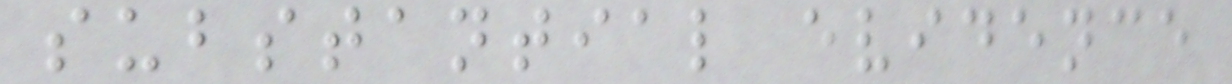substantial evidence
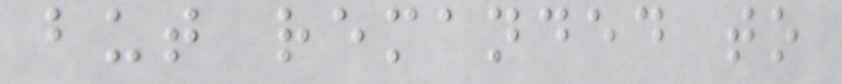but remanded to
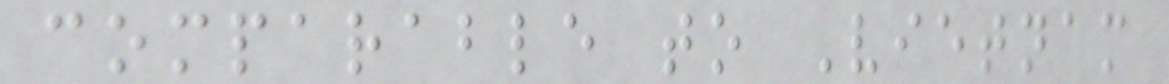comparable to Vietnam
